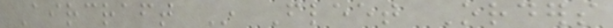Aircraft In Fleet Orders
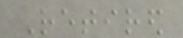Retired
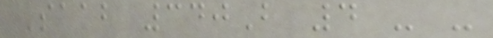Saab 340B 4 - -
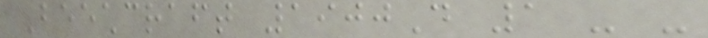Beechcraft 1900D 1 - -
